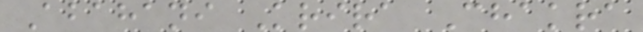Abahani Krira Chakra
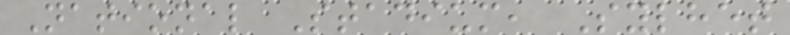National Stadium, Sylhet
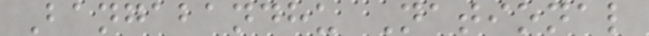Bangabandhu National
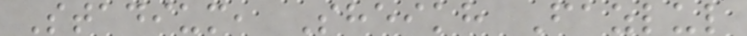Stadium, Sheikh Fazlul
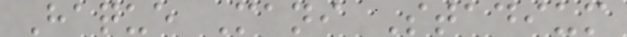Haque Mani Stadium
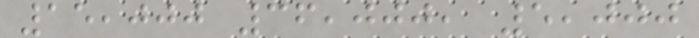15,000 36,000, 5,000
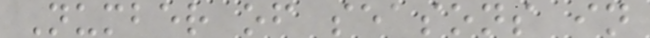Number of seasons in
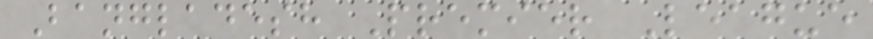Bangladesh Premier League
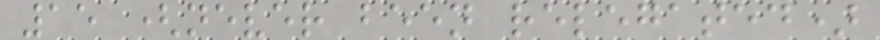15 (never been relegated)
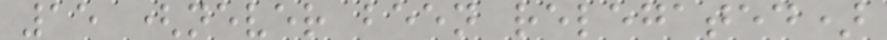15 (never been relegated)
